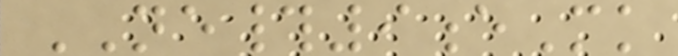NE#9eMk
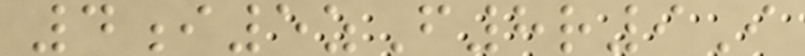4i5zF8r9I
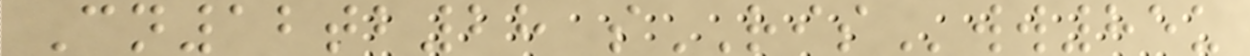Cn12tb28 sRISww85u
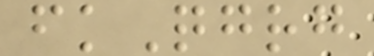fkQgrg
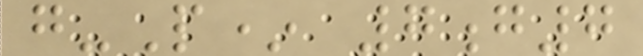g-P* 7g7
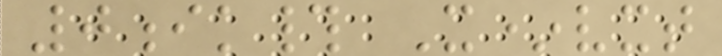0ik# X*vxt
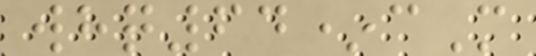whq64*cM
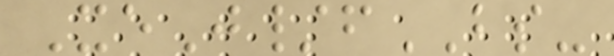XeJ/fBS-
